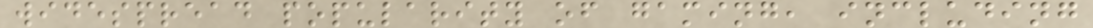widespread popularity of gaming, including
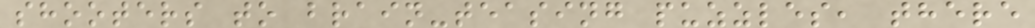shooters to brain-teasing puzzles, there
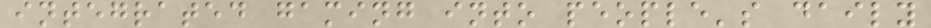integrated gaming into people's daily
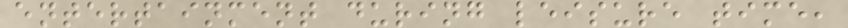entertainment during leisure time,
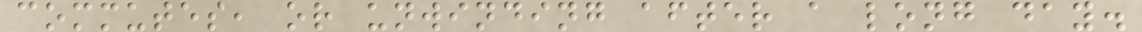commutes, or unwinding after a long day.
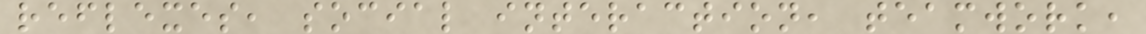reflexes, social interaction, teamwork,
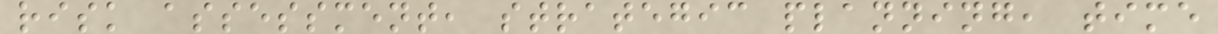risk assessment, strategic planning, time
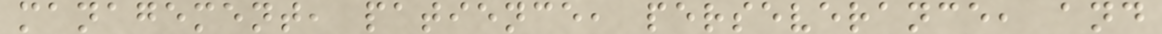management, patience, perseverance, and
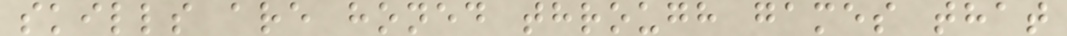skills are honed through games that
